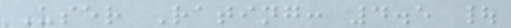User Rating: 4.5 |
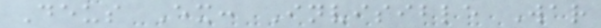Deus Ex: Invisible War
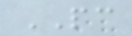PC
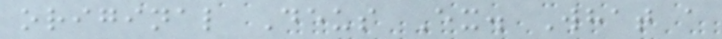original Deus Ex. What a
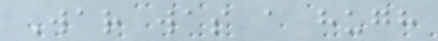War was a hugh
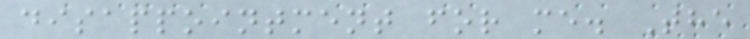disappointment for me. The
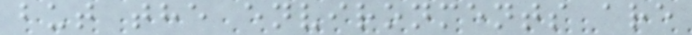but the environments are
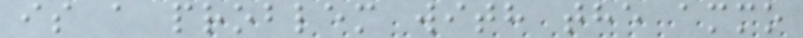is a problem with the ammo
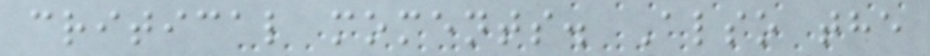critical moments. Also the
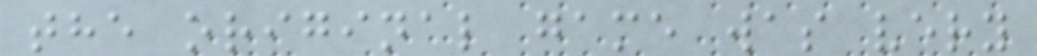the original game was very
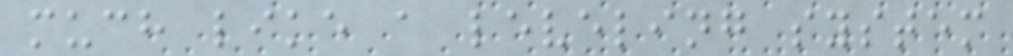much like a leveling system
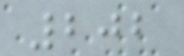202
